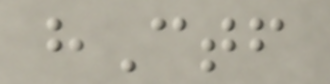hCtf
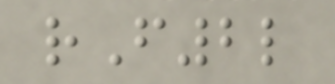rF2l
